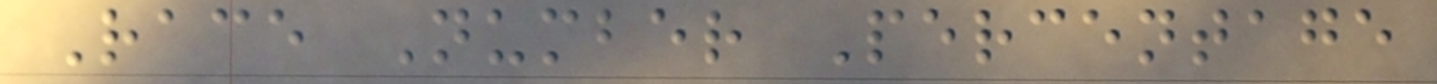Race Number Percentage
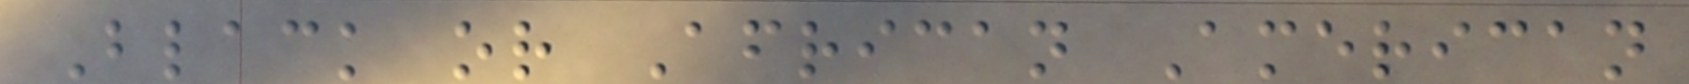Black or African American
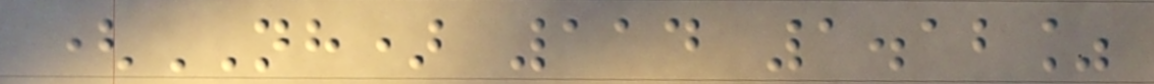(NH) 114 1.12%
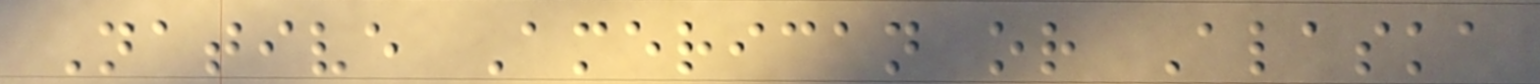Native American or Alaska
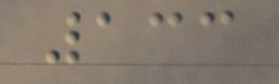133
